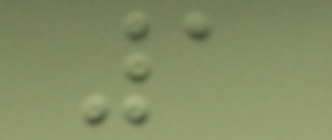1
